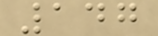147
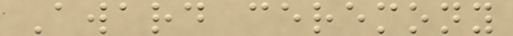Award ceremony
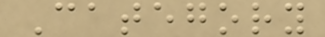Category
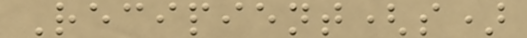Recipient(s)
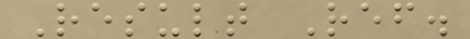Result Ref.
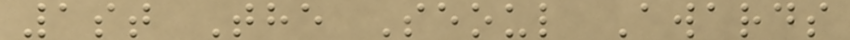1st The Seoul Awards
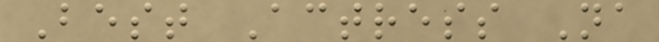Best Actress Na
